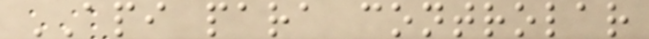API para controlar
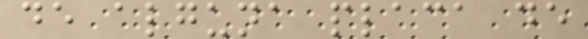de alguna placa de
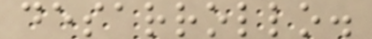desarrollo.
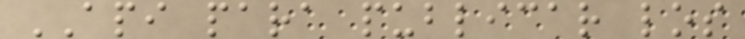API para publicar los
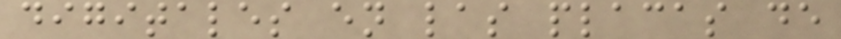digitales en las placas de
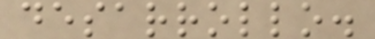desarrollo.
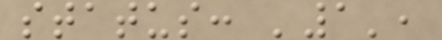status: '1',
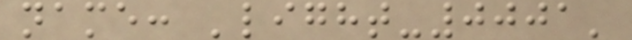name: 'light-0001'
